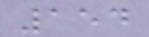154
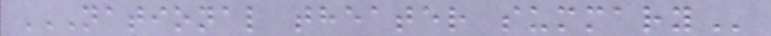NATIONAL THEATER SUMMARY
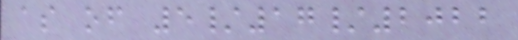as of 5/17/2022
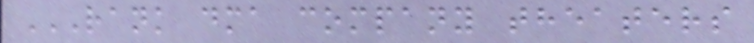RANK DMA COMPANY THEATERS
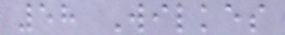58 Wilkes
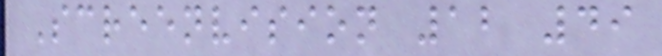Screenvision 12 49
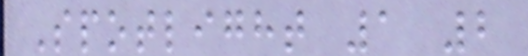Spotlight 1 2
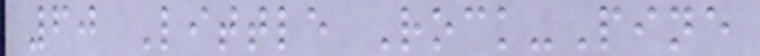60 Little Rock-Pine
